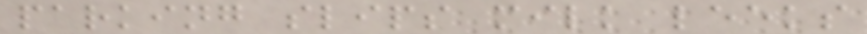parking slips milk leeks
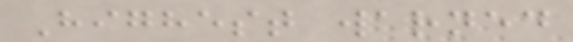Highest warned
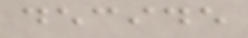decide
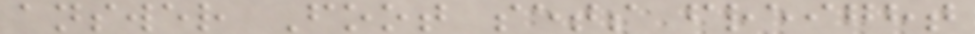answer Foot sets freight
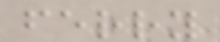ferry
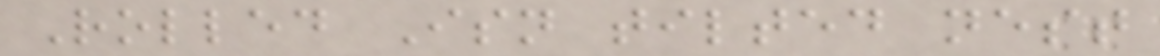Rolled Isn tilted nest
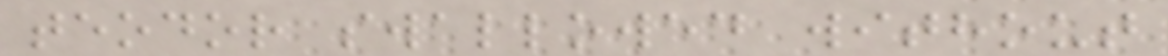teodor swallowed without
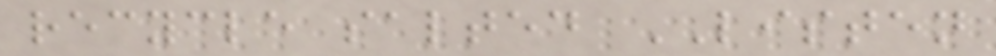recycle salted LISTEN
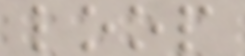loop
